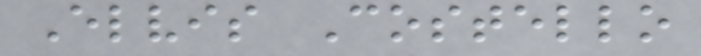Elvis Costello
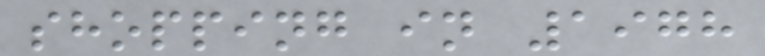shopping in 1978
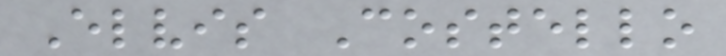Elvis Costello
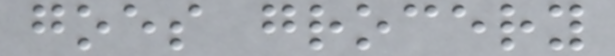goes grocery
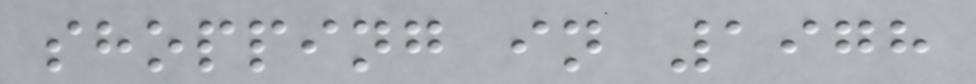shopping in 1978
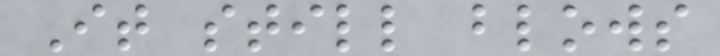It still blows
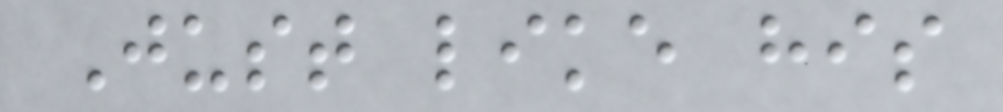Just like his
